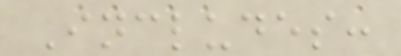Includes:
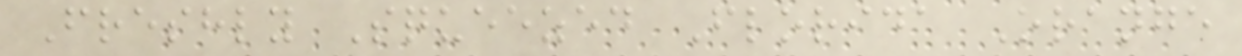Freshly Squeezed Florida Orange
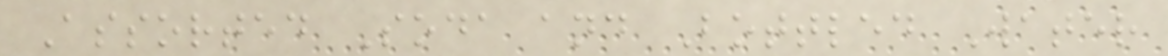Assorted Soda and Bottled Water
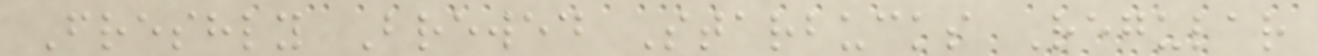Freshly Brewed Starbucks Regular
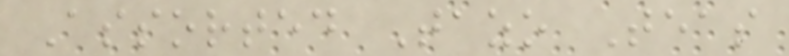Assorted Tazo Teas
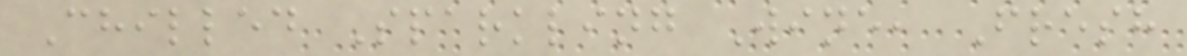Chilled Sparkling Wine, Fresh
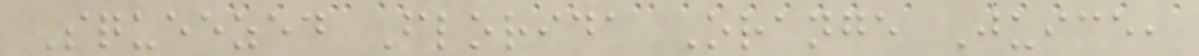Squeezed Florida Orange Juice,
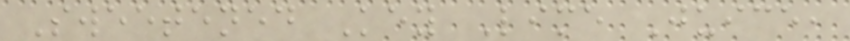Sweetened Key Lime Juice,
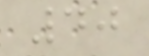40
